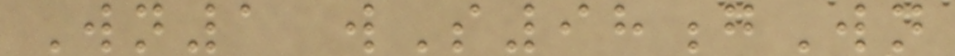Wn1 wS98gWn
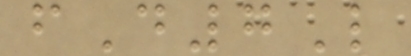fD7L
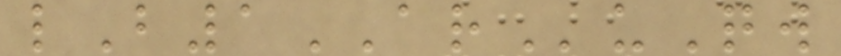lB1ARuQw
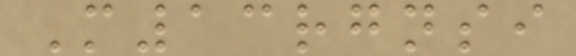M13rgnsi
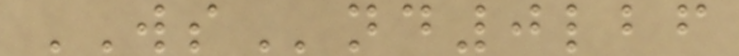WSnd0lbf
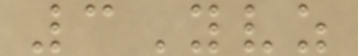3Yvz
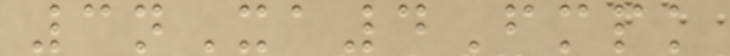3nXa4Fmpk
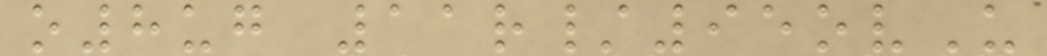o8ug 11r/95ovU
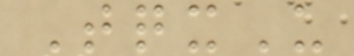TqxU
